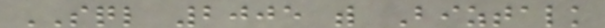SQL 2005 with Biztalk
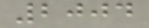2004
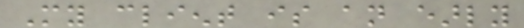My client is an early
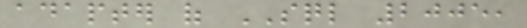adapter of SQL 2005,
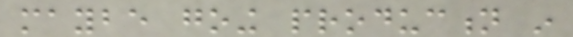maybe going production in
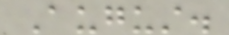August.
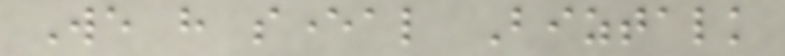We have several Biztalk
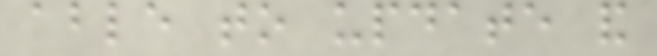able to update and
